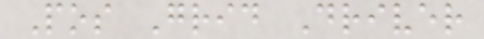Pos Grid Driver
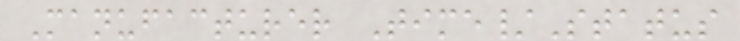Manufacturer Time/Status
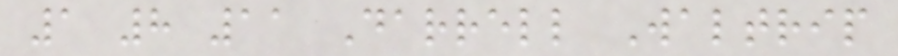1 8 11 Darrell Waltrip
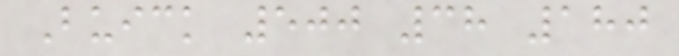Buick 500 38 180
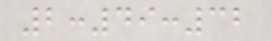2:49:32
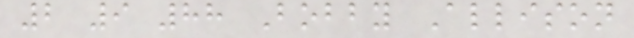2 9 88 Bobby Allison
